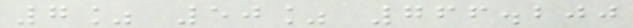7% 50% 766.200
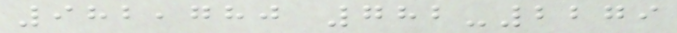982,780 782-2279
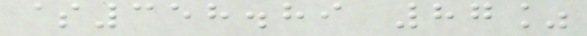$358.89 87%
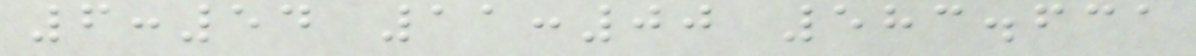6:54 11:00 583.631
